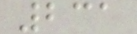231
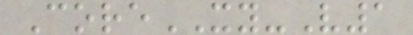CoreXY-V1
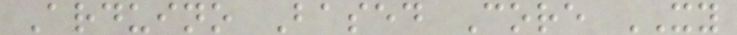Arduino Based Core XY
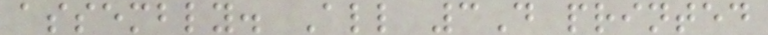assembly. All 3D printed
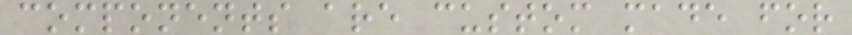components are custom made for
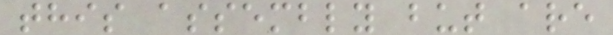this assembly but are
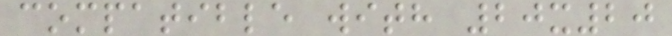compatible with 20x20
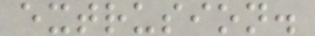extrusion.
